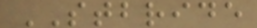STBRIDE
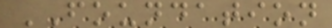FOUNDATION
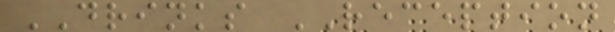DRINKS RECEPTION
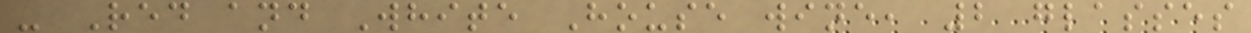- Red and White House wine, 2 glasses
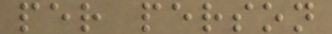per person
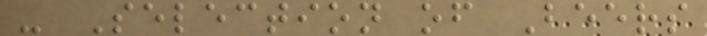- Selection of Beers
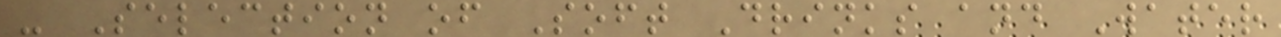- Selection of Soft Drinks and Water
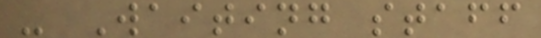- Waiting staff
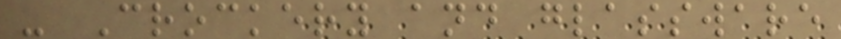- Crockery and glassware
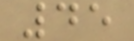45
